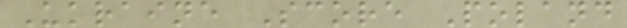Ukraine Score Poland
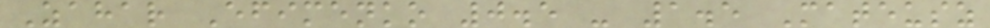Zahar Efimenko 0.5 - 1.5 Mateusz
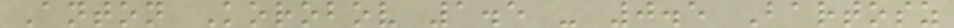Anton Korobov 1.5 - 0.5 Bartosz
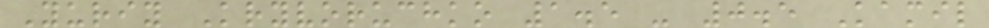Yuriy Kryvoruchko 1.5 - 0.5 Kamil
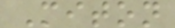Miton
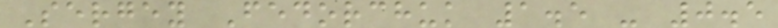Sergey Fedorchuk 1.5 - 0.5
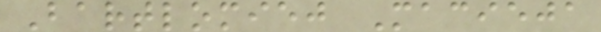Bartlomiej Macieja
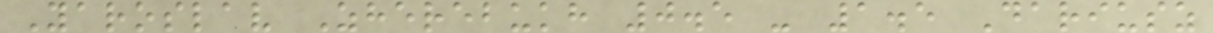Yaroslav Zherebukh 0.5 - 1.5 Dariusz
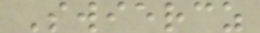Swiercz
